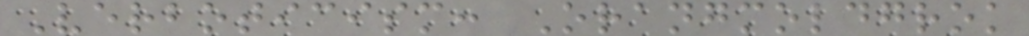Verboticism: Orangmoldgrok
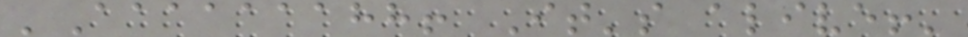'Aaaaaaahh! It's alive!'
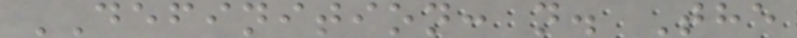DEFINITION: n. The
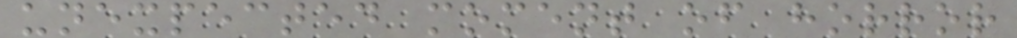unexpected moment of horror
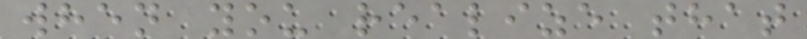when you realize that
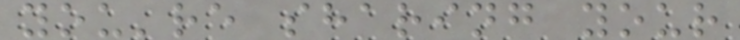you're sharing your
